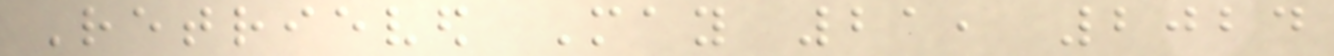Retrieved May 21, 2024
